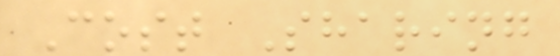Cost Sharing
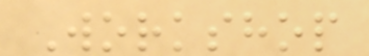Workshop
